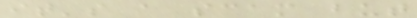it's a scam but
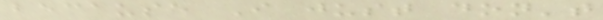because I just don't
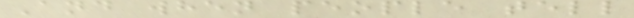And when people tell
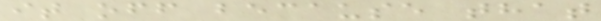it off because that
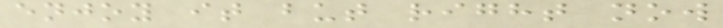enjoy it but right now
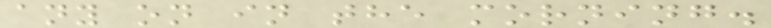any on in the morning.
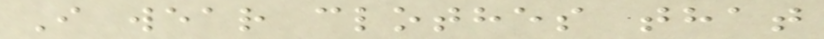I wear clothes that
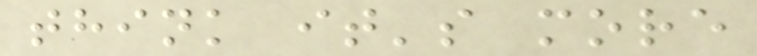think it's more
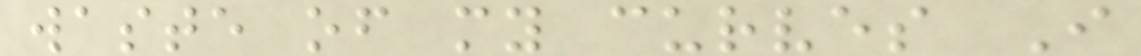waste of my curves I
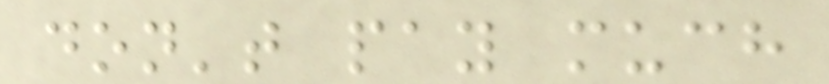don't pay much
